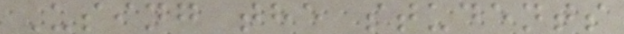Using the students
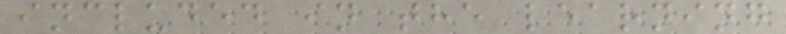included in the learning
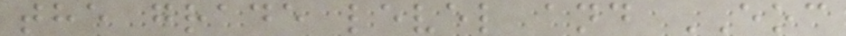the grade level and EOC
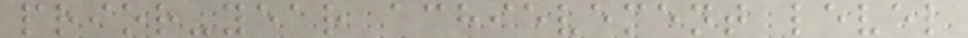prior-year achievement level
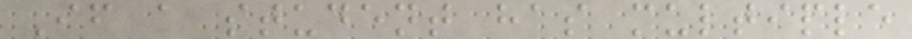If a student has multiple
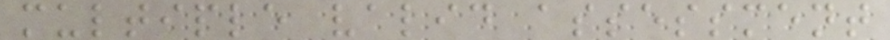multiple valid assessment
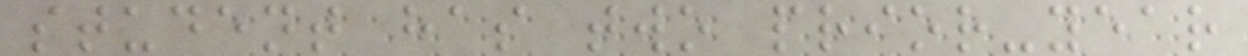student has two prior-year
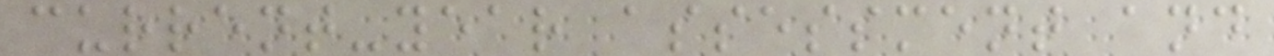current-year assessment and
